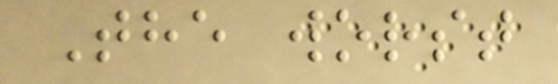The worst
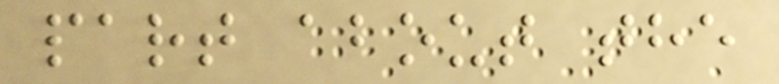part about the
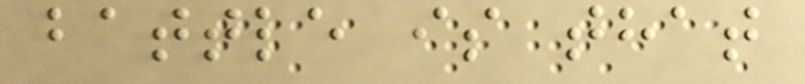battle is that
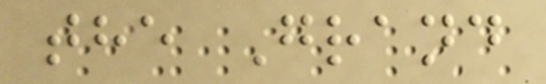the Grand
